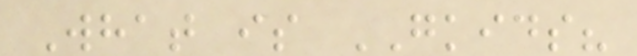What is GKIDS?
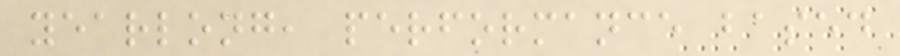yearlong, performance based
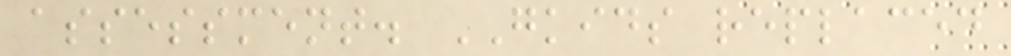assessment. GKIDS replaced
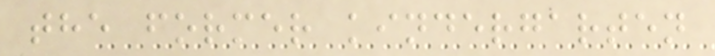the former kindergarten
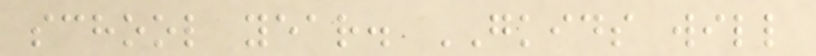school year. GKIDS will
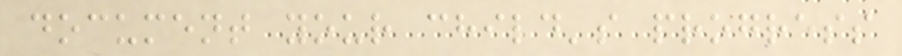document your child's progress
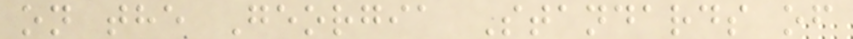on the Georgia Standards of
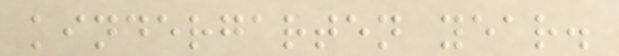kindergarten year.
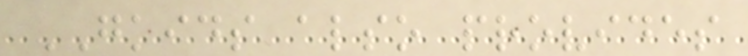GKIDS also provides
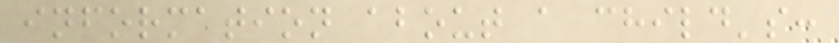information about a child's:
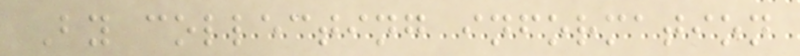By collecting information
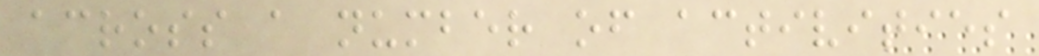across a number of activities
